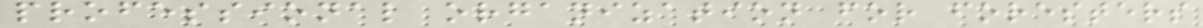professional organization for foresters
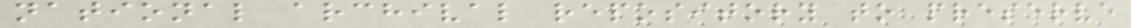national archival repository to preserve
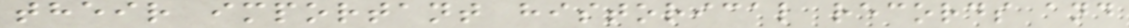their important historical records and
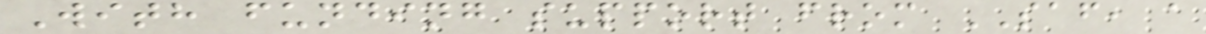With funding support from SAF, a
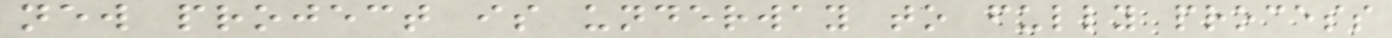new project is underway to fully process
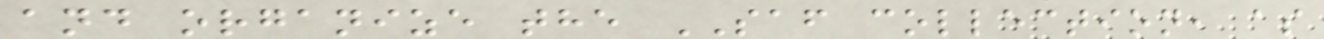and organize the SAF collection, as
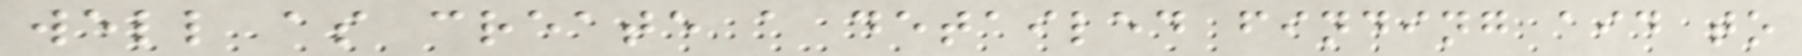well as create a detailed finding aid to
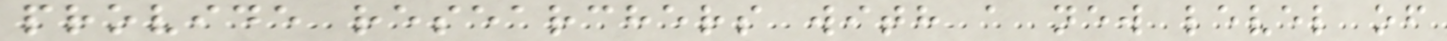provide researchers with a new level of
